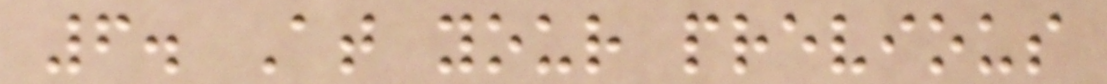6. At your previous
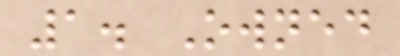1. Owned
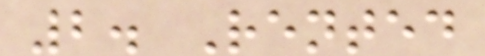2. Rented
